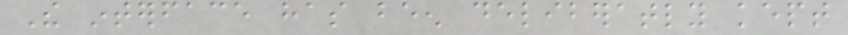The interface has been deliberatly kept
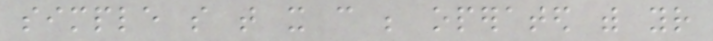simple so that it can be operated with your
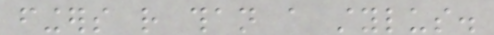fingers rather than a stylus.
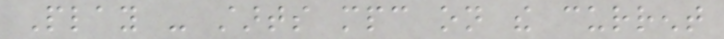Play - starts mpc on the current
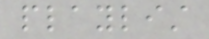playlist
